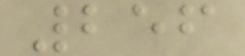256
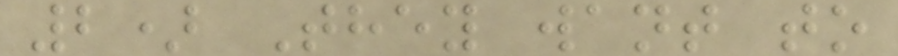2) They want to
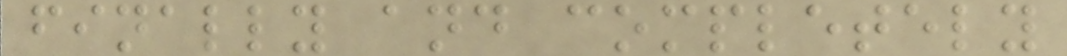finally and completely
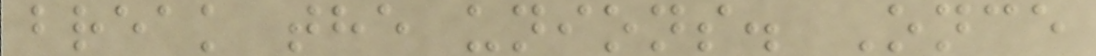break the unions. Once
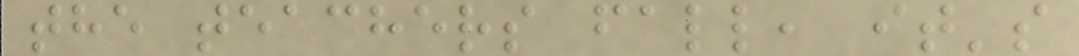the teachers fall, it's
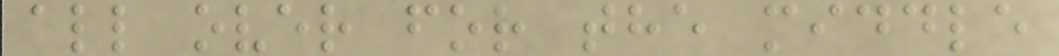all over for the middle
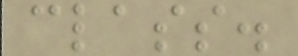class.
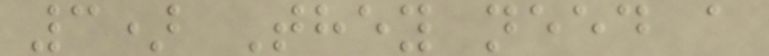3) They need a
